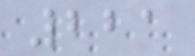221
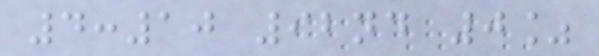4:10 92nd 0%
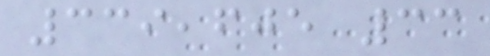339,605 33
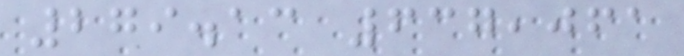279.13 637,061
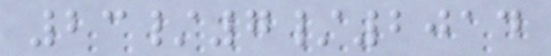23/7/2014
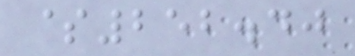$252.40
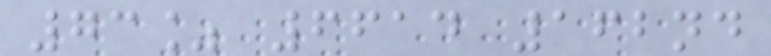73% 6614 162nd
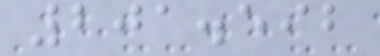201.592
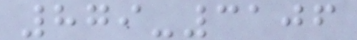879-3106
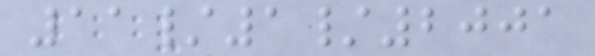11/1/2001
